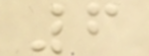6
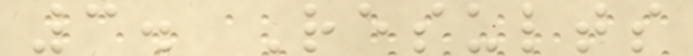3. Results
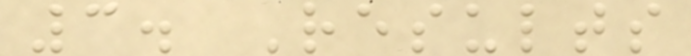3. Results
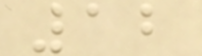12
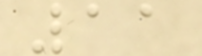11
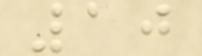10
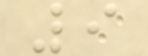9
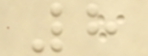8
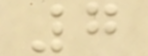7
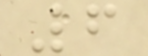6
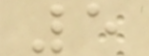5
